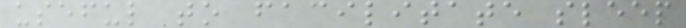useful to facilitate sleep
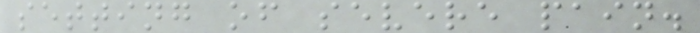setting of severe pain.
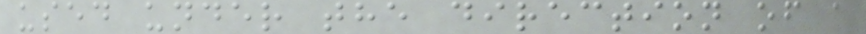used under the direction of a
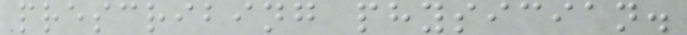prescribing physician.
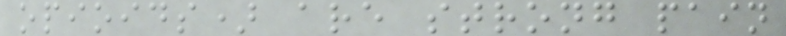opioids) are strong pain
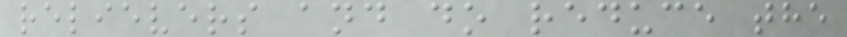relievers and do reduce the
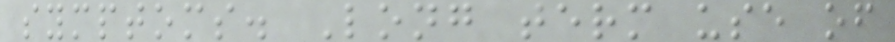symptoms. Long term use of
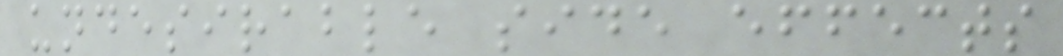undesirable side effects
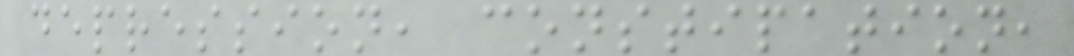depression, constipation,
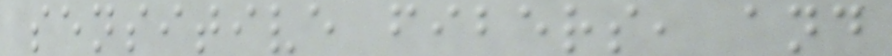sensitive fibers, and
